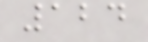124
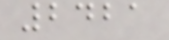2421
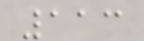113
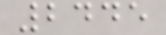2445
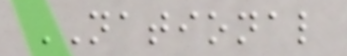NATIONAL
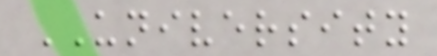UNIVERSITY
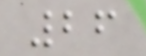26
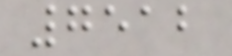7512
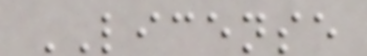LICENSE
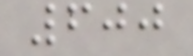600
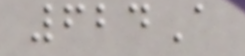624A
